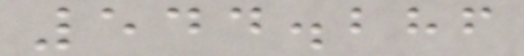544.286
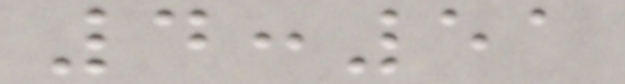4:51
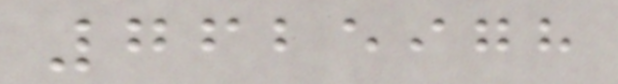7625978
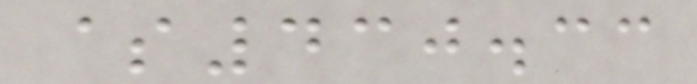$430.33
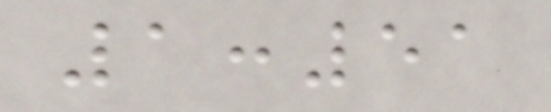1:51
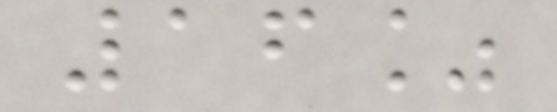16%
